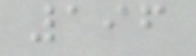196
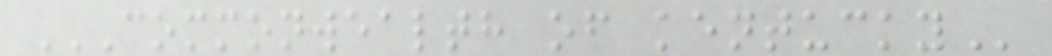COMMONWEALTH OF KENTUCKY
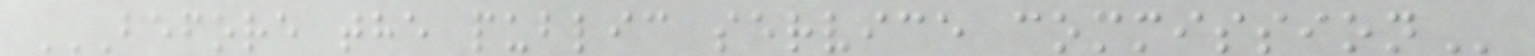BEFORE THE PUBLIC SERVICE COMMISSION
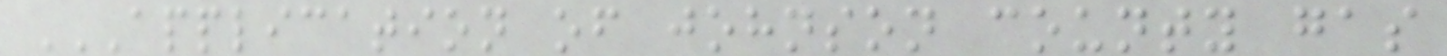APPLICATION OF JOHNSON COUNTY GAS
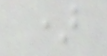)
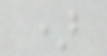)
